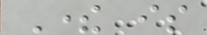There is
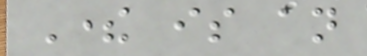There is an
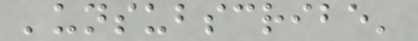'unsubscribe'
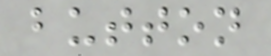button
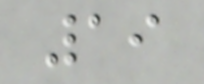19
